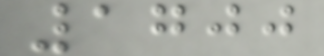1700
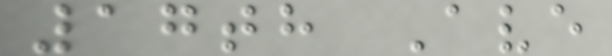17th Ave
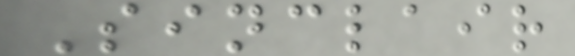Sinclair
